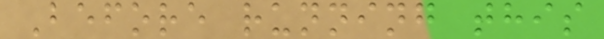Before running this
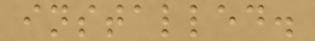installed.
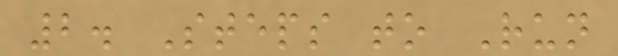2. Steps to Run
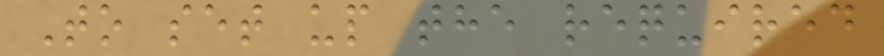To set up the required
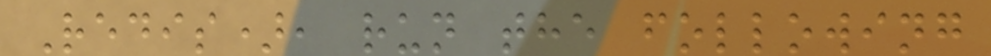Redis), run the following
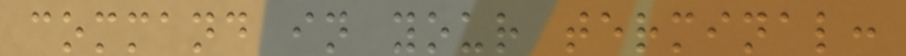command in your terminal:
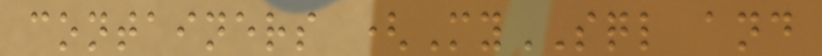containers (MySQL and
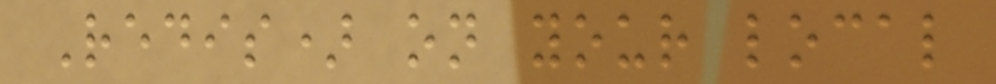Redis) on your local
